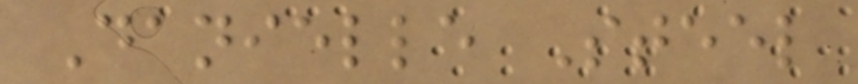Danielle Steel
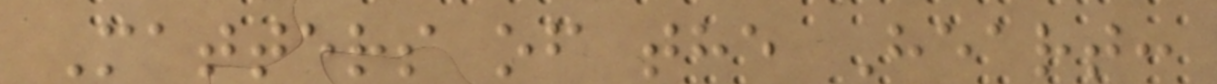Matters of the Heart:
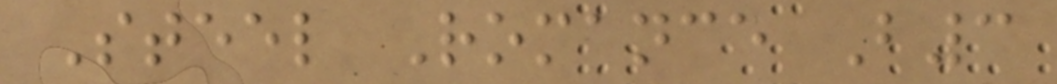Steel Romance B3
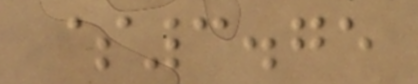$3.75
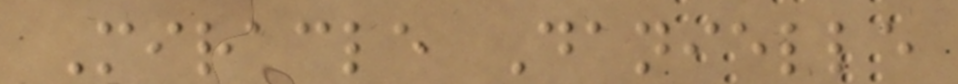Miracle Danielle
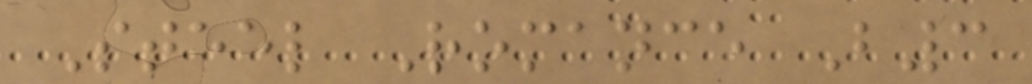Steel Romance B3
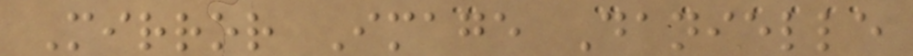Mirror Image Danielle
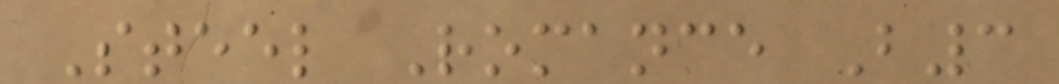Steel Romance B3
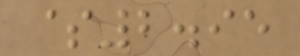$2.95
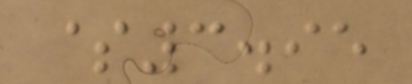$3.95
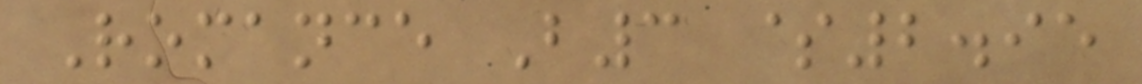Romance B3 $2.95
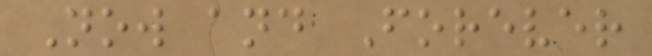Now and Forever
